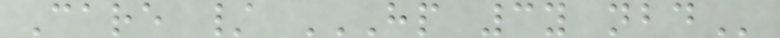Care / HP 3Y NBD
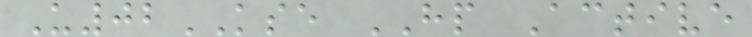U02KSE HP Active
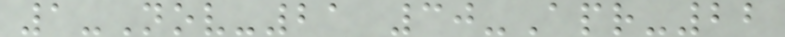1-Nov-21 30-Apr-22
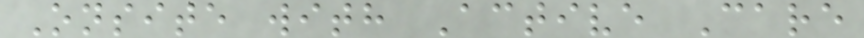Onsite with Active Care
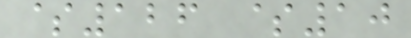$126 $10
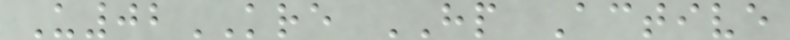U02KRE HP Active
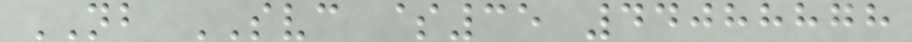NB SVC $35 44088878
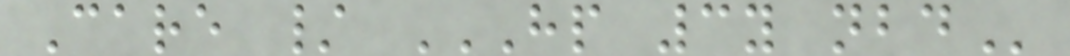Care / HP 3Y NBD
